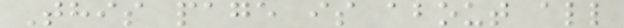This page is about all
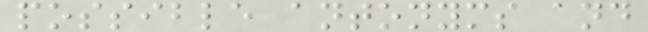possible antonyms and
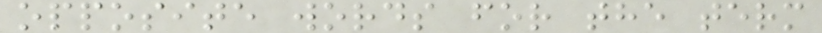opposite words for the term
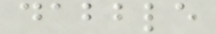dabble
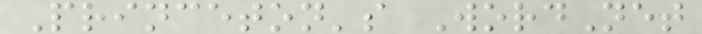Princeton's WordNet
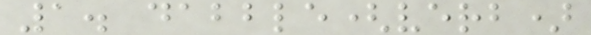1. dabble(verb)
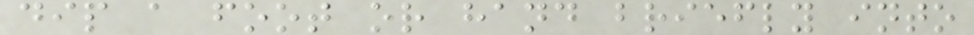dip a foot or hand briefly into
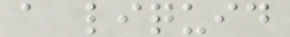a liquid
